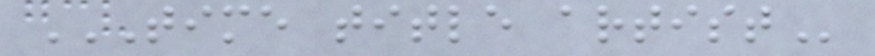TIME TITLE ARTIST
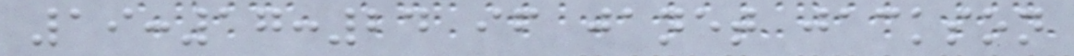19:17:24 if janet jackson
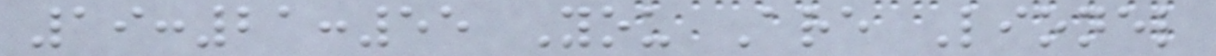19:21:55 You Are Lionel
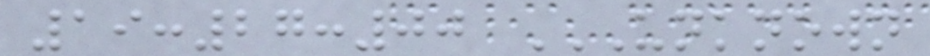19:27:00 UNKNOWN
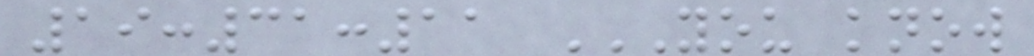19:31:11 YOU KNOW
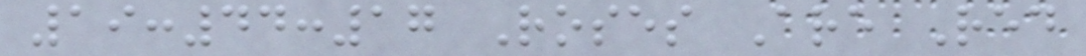19:44:17 Roses Are Red
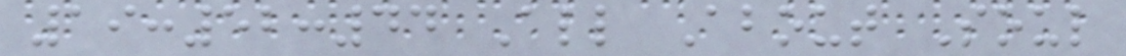19:52:44 All About Soul
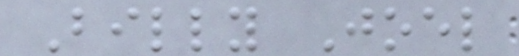Billy Joel
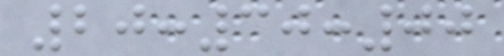20:30:00
